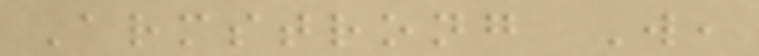Armstrong W,
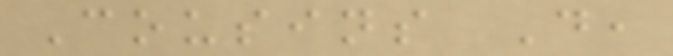Cousins D,
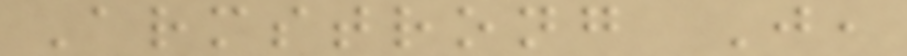Armstrong J,
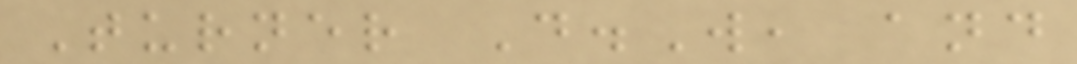Turner D.W, and
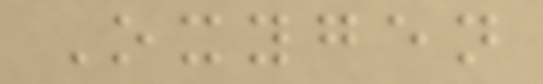Oxygen
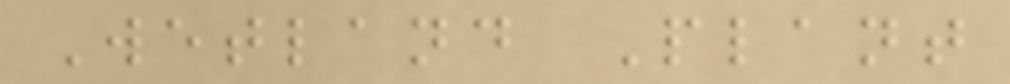Wetland Plant
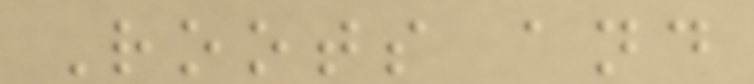Roots and
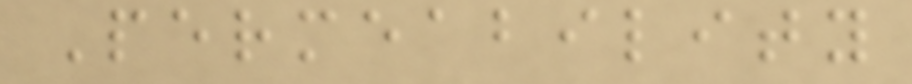Permeability
